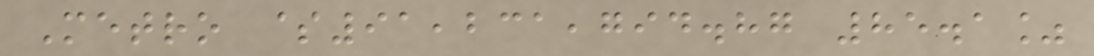Metro $91,231,794.87 85.1%
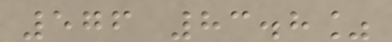576 83.8%
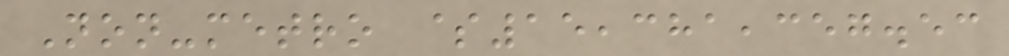Non-metro $15,381,357.53
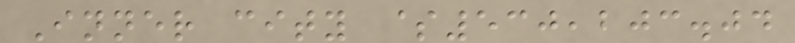Inner city $530,203.04
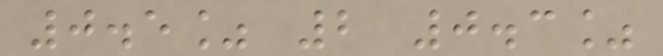0.5% 2 0.3%
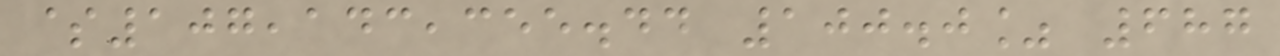$107,143,355.44 100.0% 687
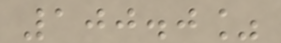100.0%
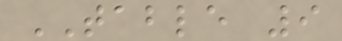TABLE 9
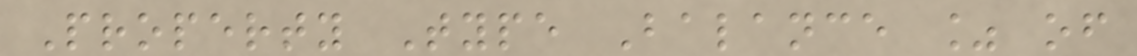Property Type Balance % of
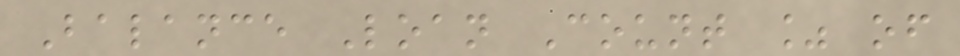Balance Loan Count % of
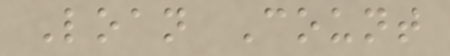Loan Count
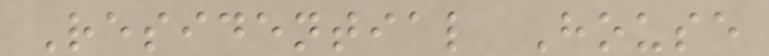Residential House
